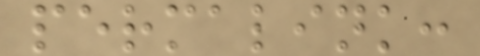permalink:
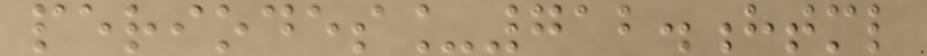periodes_712.html
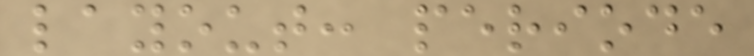layout: periode
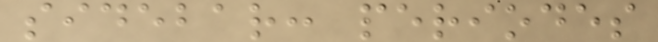sidebar: periodes
